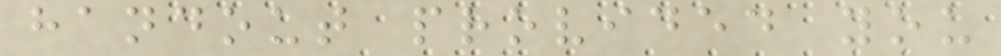handout provided you
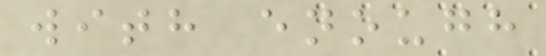with enough
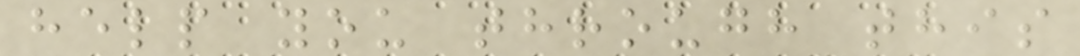help you through this
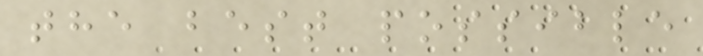the best possible
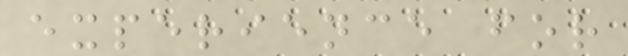experience for
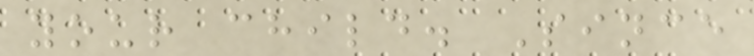your child. Since
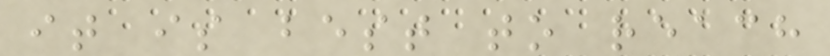it is best to reach
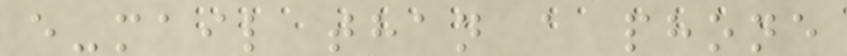e-mail than a phone
